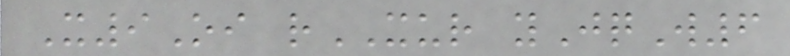X9Oi rXUR yJqW6
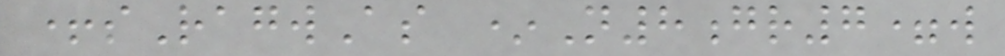+sRagwAs *N8gr7=w
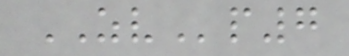ZVp7
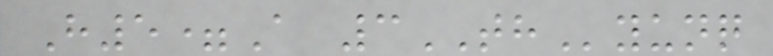H5=A 3THyunq
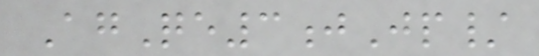AgQe3jJp/
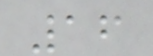16
